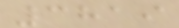3819
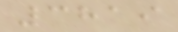3819
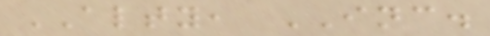ALTY, INC.
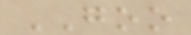GOO
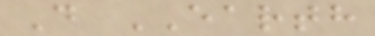D EARTH
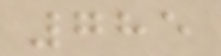785
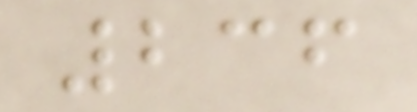236
